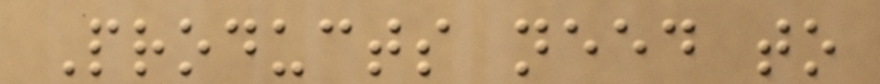Products need to
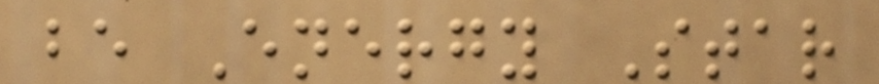be Energy Star
